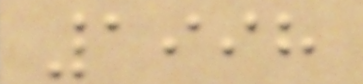1998
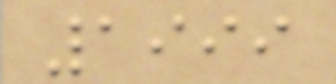1999
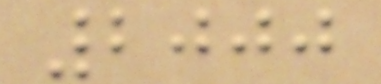2000
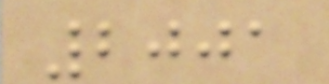2001
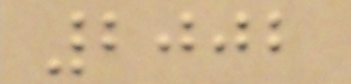2002
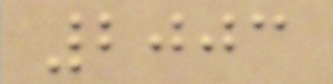2003
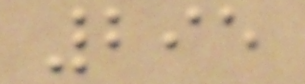295
